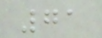71
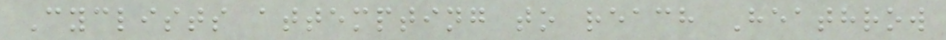Cyclists attempting to reach Heathrow
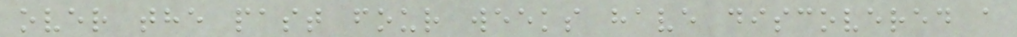over the past four weeks have discovered a
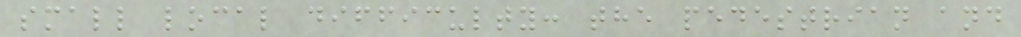small local difficulty: the pedestrian and
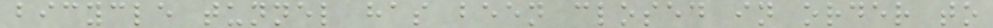bicycle tunnel has been closed in order to
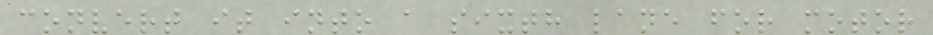convert it into a sixth lane for motor
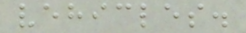vehicles.
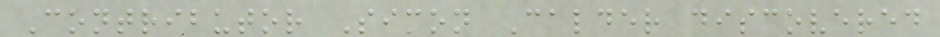Contributor Simon Calder discovered
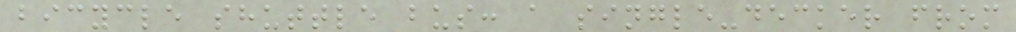bicycle shuttle bus: a single-decker from
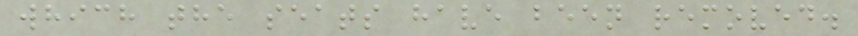which the seats have been removed.
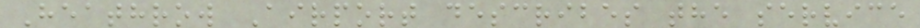Heathrow Airport describes the service
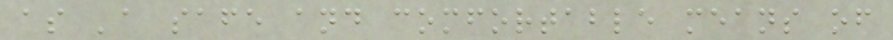as 'a safe and comfortable means of
